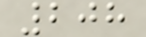208
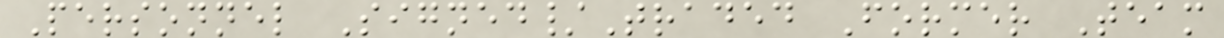Personnel Signed/Traded Former Team
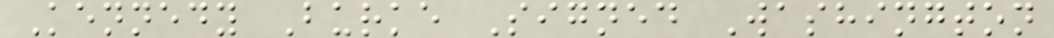Kennedy Burke Signed Washington
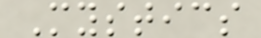Mystics
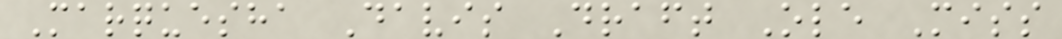Marquesha Davis Draft Ole Miss
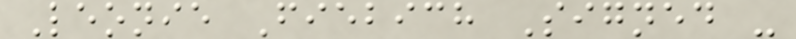Leonie Fiebich Signed -
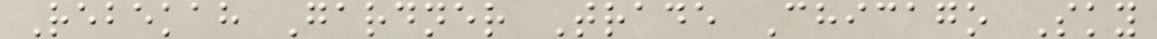Rebekah Gardner Trade Chicago Sky
